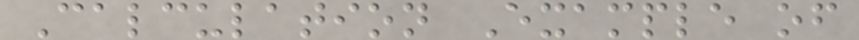Calculation Example of
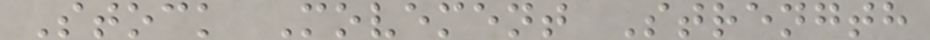Stock Movement Strength
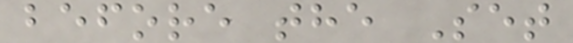before the Set
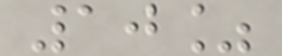10%
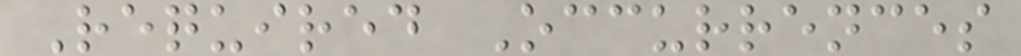Required Occurrences
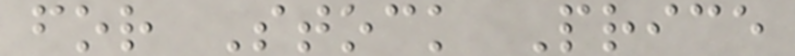for Stock Price
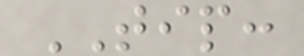TIP:
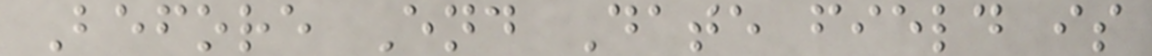Before End Date field is
